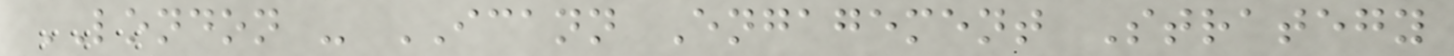LONDON - ICANN Engagement Strategy
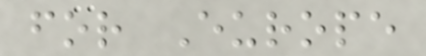for Europe
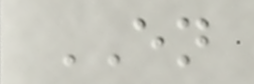EN
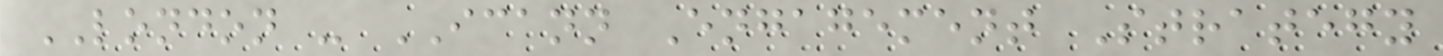LONDON - ICANN Engagement Strategy
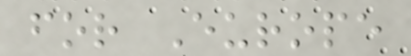for Europe
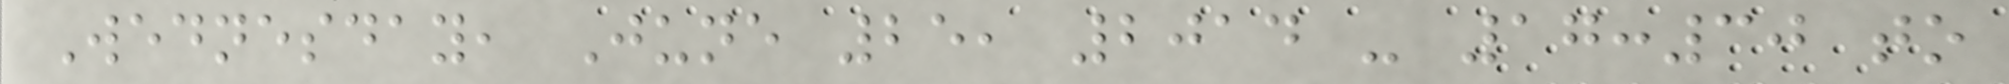Wednesday, June 25, 2014 - 17:30 to
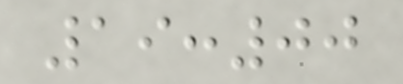19:00
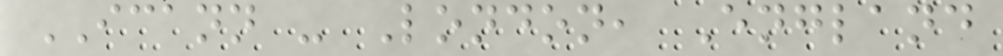ICANN - London, England
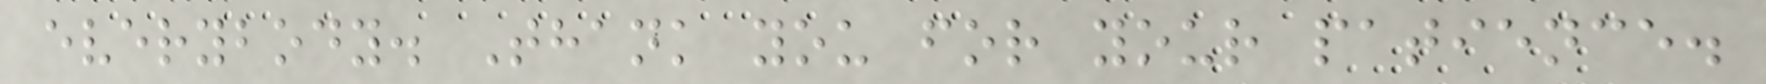everybody. Thank you for your patience.
